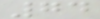74
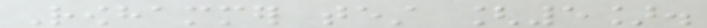Rowhammer test [5].
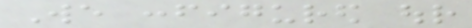We configured our
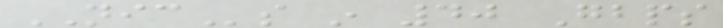NICs in 40 Gbps
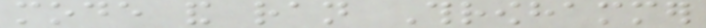mode and ran Throwhammer
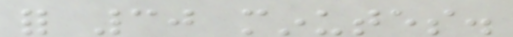for 30 minutes.
